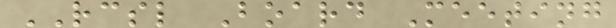RCSL Board Meeting
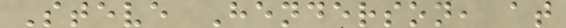Steve Henderson, at
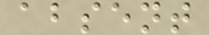absent
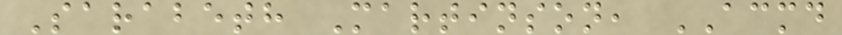Sarabeth Martinson, ACMD
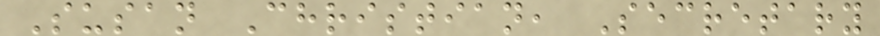Susan Christian, Secretary
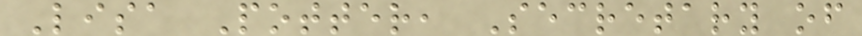Lisa Potter, Secretary of
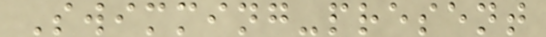Swimming-present
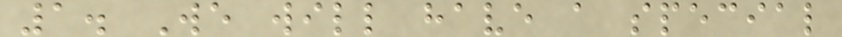1. We will have a special
